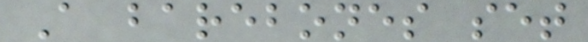A barebones set
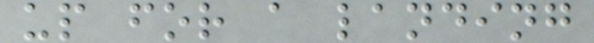up for a landing
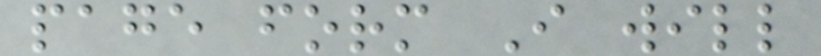page form I will
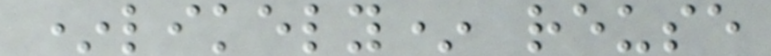*likely* reuse
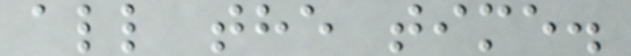all the time.
